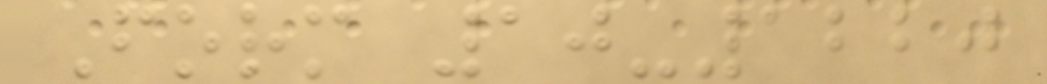Form 10-1220
